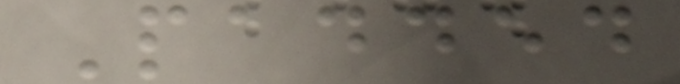Padded
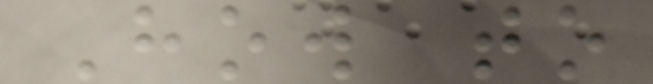How to
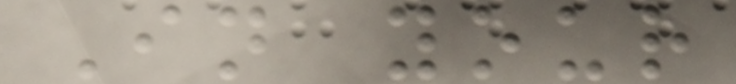In your
